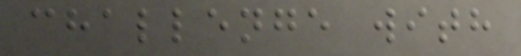challenge with
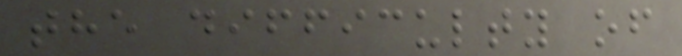the difficulty of
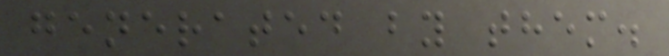generated by them.
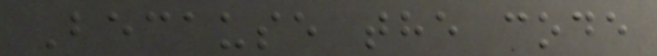Because the code
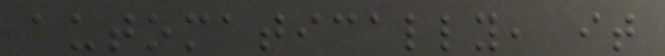automatically, it
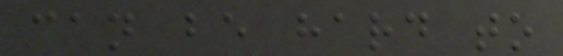can be hard to
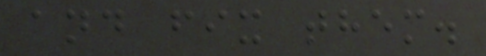and fix them.
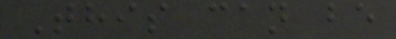This can be
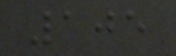105
